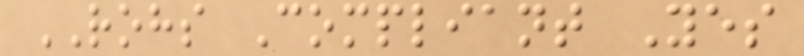ROHS Compliant Yes
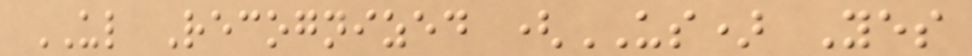UL Recognized (US) Yes
